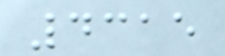4315
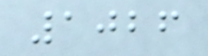1026
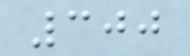300
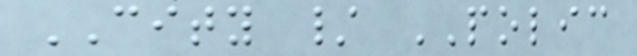CITY / POLIC
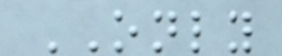ONLY
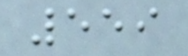559
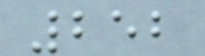252
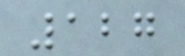127
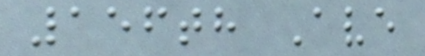156th Ave
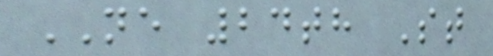NE 24th St
